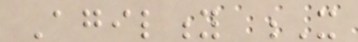Agility X
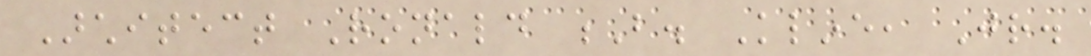Architect Ronald B. Kline, Jr.
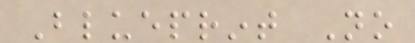Blueprint No
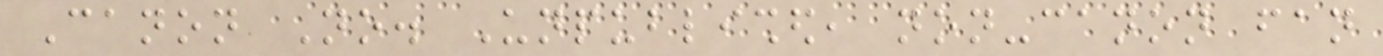Canon No. Unpublished, non-canon fan
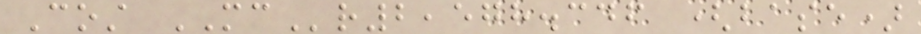Cost MCr2,578.346 (base)
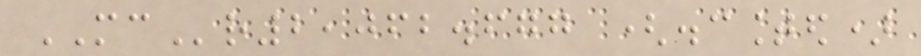MCr2,062.677 (discounted)
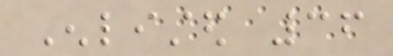Enlisted 36
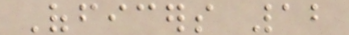Officers 12
